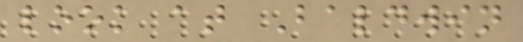look at Baldwin
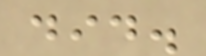did.
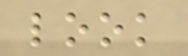look
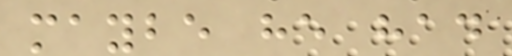maybe he had
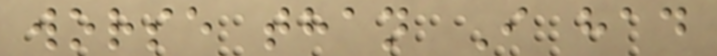worse than I had
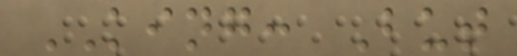KING: But
